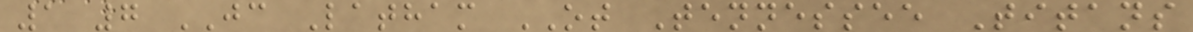1 7 JC Latham OT Tennessee Titans
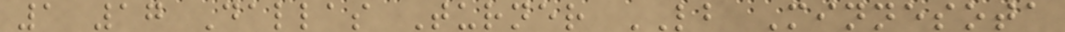1 17 Dallas Turner LB Minnesota
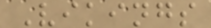Vikings
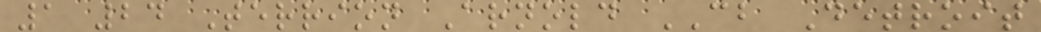1 24 Terrion Arnold CB Detroit
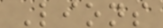Lions
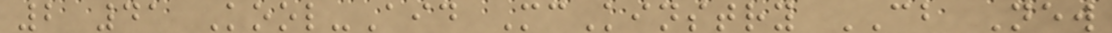2 41 Kool-Aid McKinstry CB New
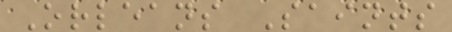Orleans Saints
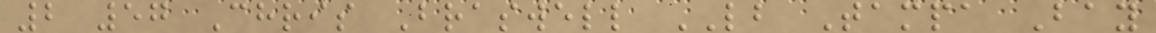2 57 Chris Braswell LB Tampa Bay
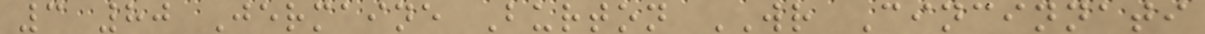3 80 Jermaine Burton WR Cincinnati
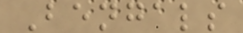Bengals
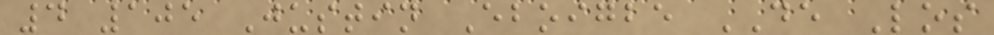4 105 Justin Eboigbe DE Los
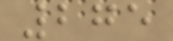275
